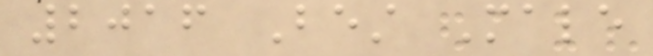2016 Best Male
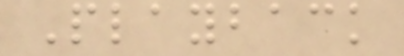Playback
